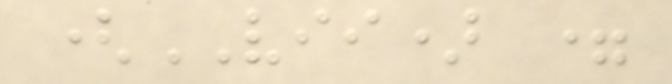(VII) =
